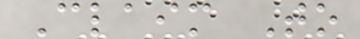Claim To
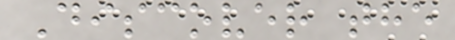Discover the
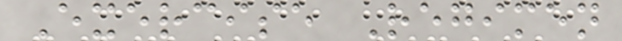Exercise Regimen
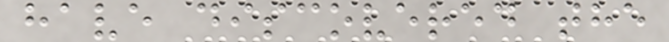have discovered the
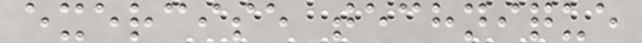exercise technique
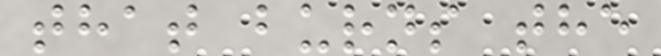that burns the
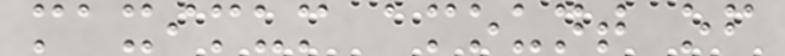maximum amount of
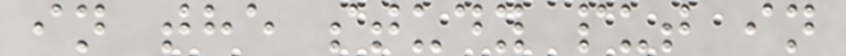in the study put in
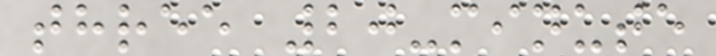three 20-minute
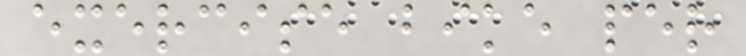exercise bike per
